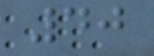40
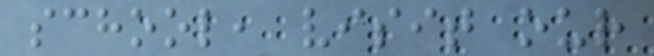school, visit our
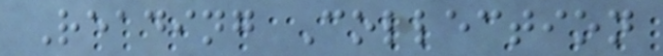Reading Collection
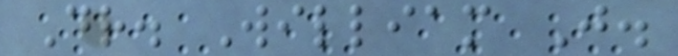Dr. William J.
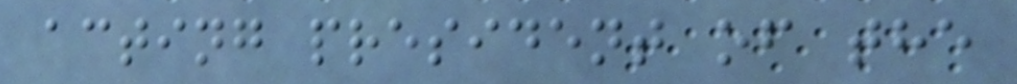acting president of the
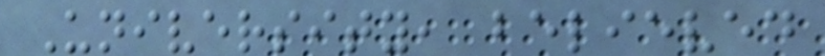University, believed
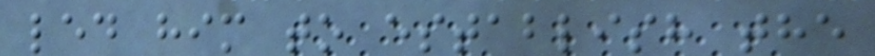led him to establish the
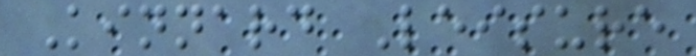Kinnard Leisure
